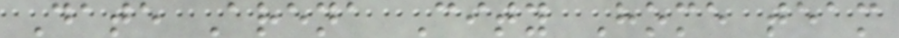Date Arena City Home team
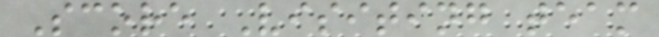Score Visiting team
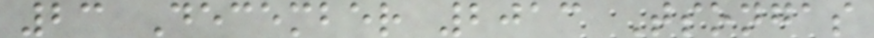23 December 2013 Tsongas
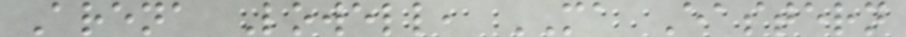Arena Lowell, MA Eastern
